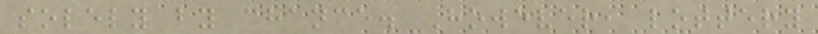solely by chance. However, lottery
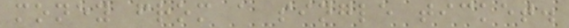money from a single ticket.
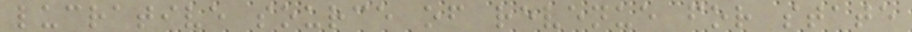lucrative source of revenue for state
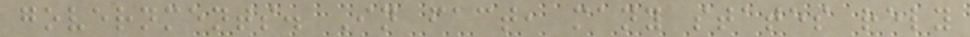governments. In fact, many states rely
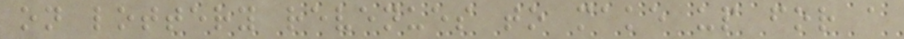on lottery revenues to make up for a
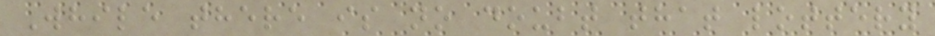While there is no doubt that lottery
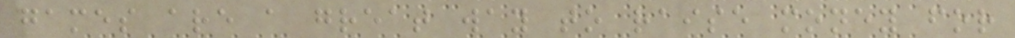games are a great way to raise money for
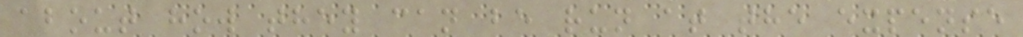about how they can be run at the expense
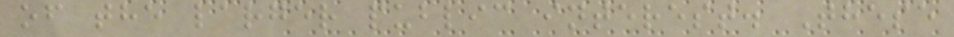of the larger public interest. These
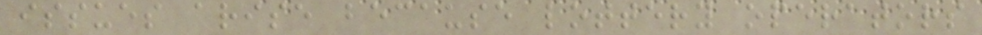issues arise because lottery operators
